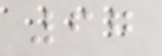67
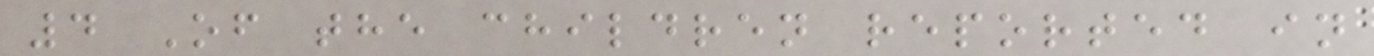4 Of the children reported in
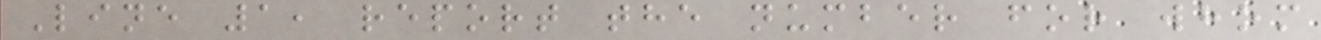Line 1, report the number for whom
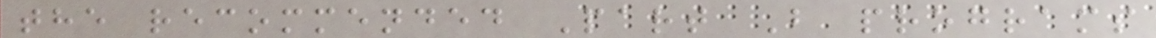the recommended Part B programs
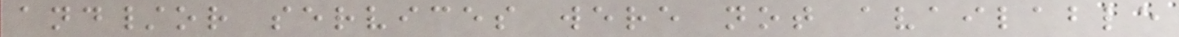and/or services were not available
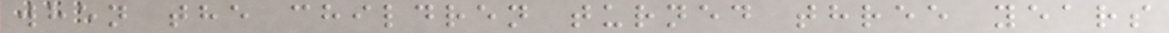when the children turned three years
